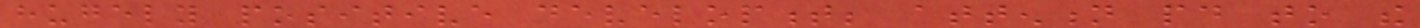hugely positive development; attention paid to the
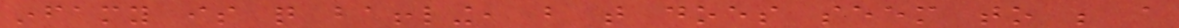infamy is quite baffling, but that does seem to be a
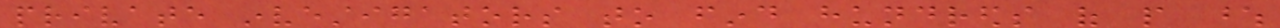private investigators to find hundreds of people whose
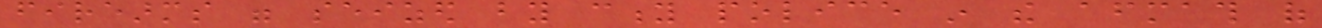firearms were seized by city police in the aftermath of
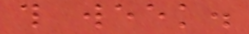this week.
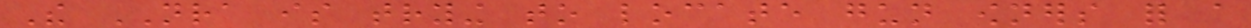The NRA is trying to locate gun owners for a
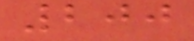200
